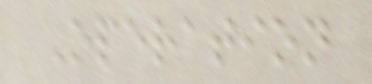Operation
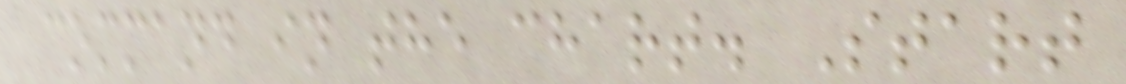command in the chart. Start
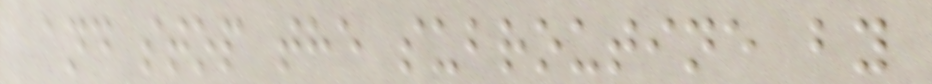and stop the subroutine by
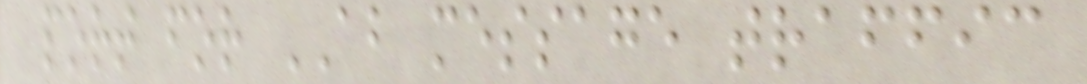port for AB message traffic
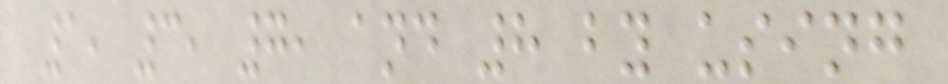1, 3, 7, and 8 by using
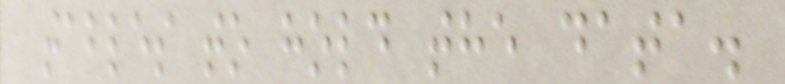tables to hold the data.
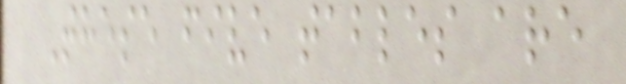These five tables are
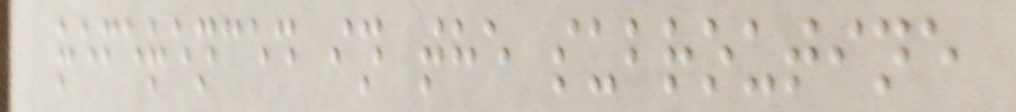referenced in the subroutine
